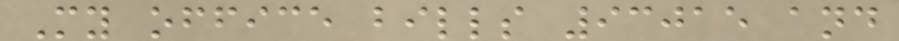My office bills 93015 and
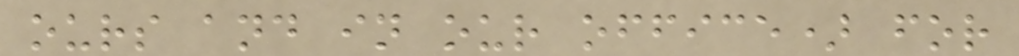ours and in our office) for
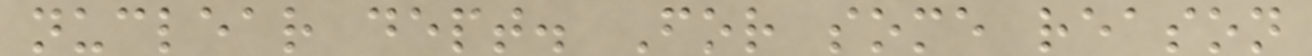nuclear dept. For some reason
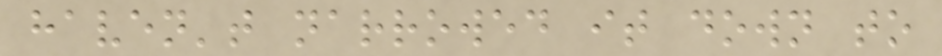haven't narrowed it down to
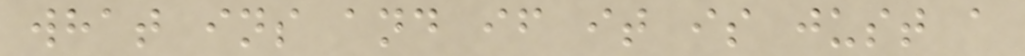what ins and if it is just a
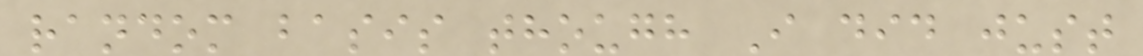random basis though I did just
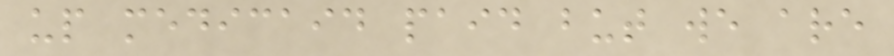up medicaid paid but we are
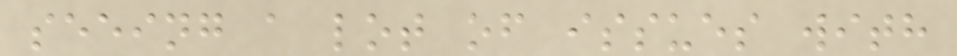seeing a lot of issues with
